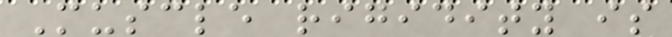Muscle rigidity is
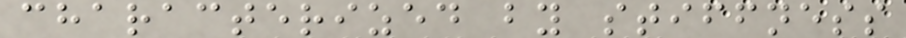characterized by stiffness
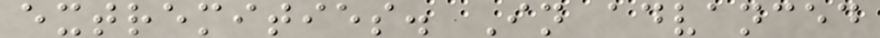extremities. In advanced
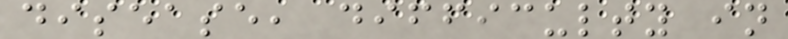disease, difficulty in
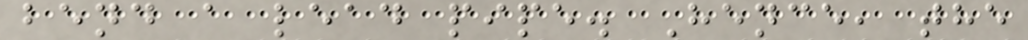bend a lead pipe. Hence, the
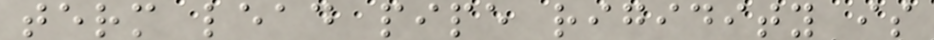term lead pipe rigidity is
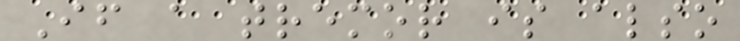If a tremor is also
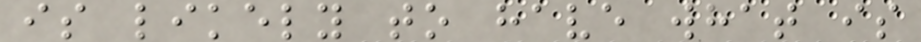is likely to have what is
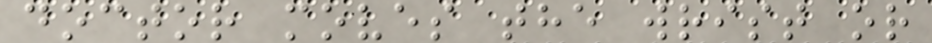doctor moves the wrist or
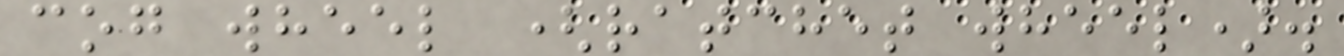cog wheel (ratchet wheel).
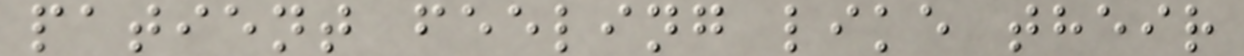patient feeling like their
